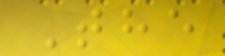The
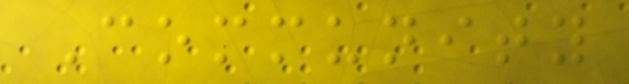Community
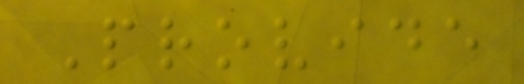Provide
